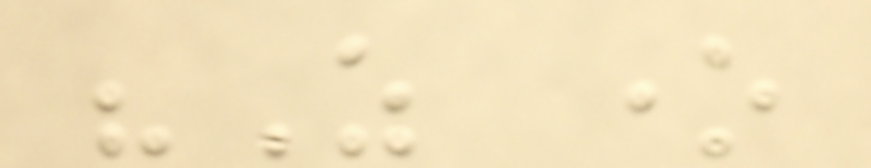"As one
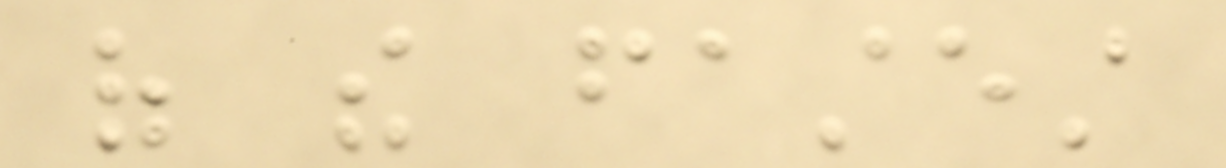of the fastest
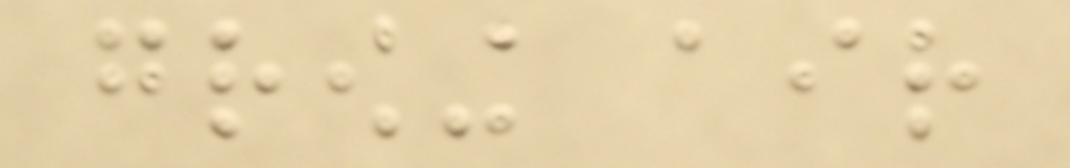growing air
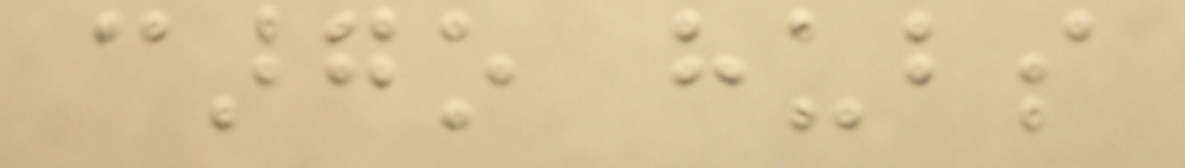cargo hubs
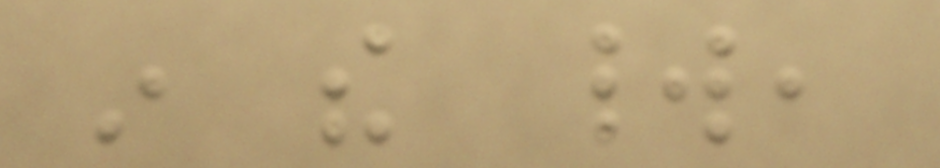in the world,
